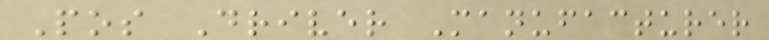Pos Driver Manufacturer
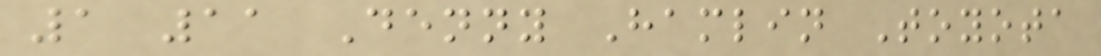1 11 Denny Hamlin Toyota
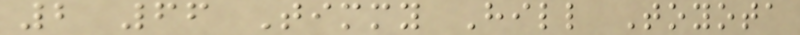2 66 Timmy Hill Toyota
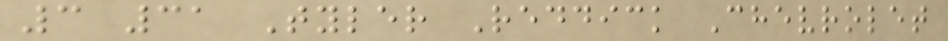3 31 Tyler Reddick Chevrolet
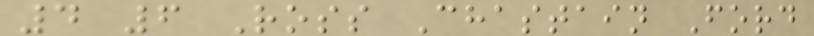4 6 Ross Chastain Ford
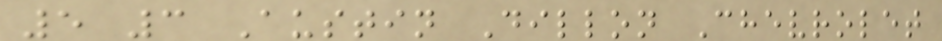5 3 Austin Dillon Chevrolet
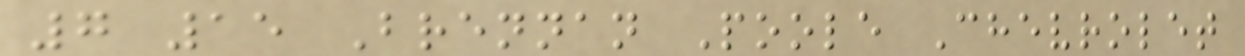7 15 Brennan Poole Chevrolet
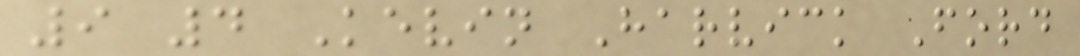9 4 Kevin Harvick Ford
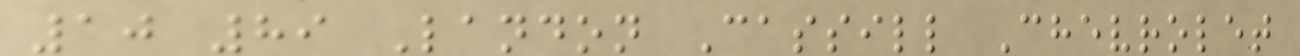10 89 Landon Cassill Chevrolet
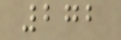272
